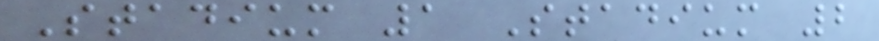Stadium 1 Stadium 2
